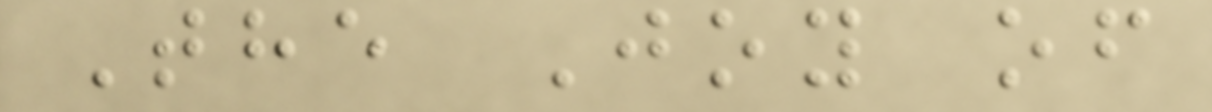The Joy of
